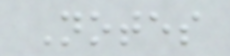Notes
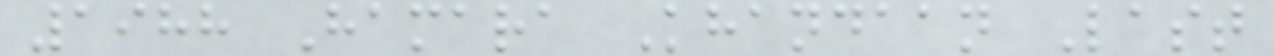1988 Hamara Khandaan Last
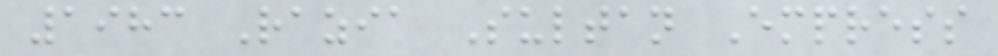1983 Razia Sultan Empress
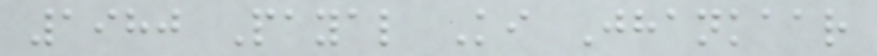1980 Payal Ki Jhankaar
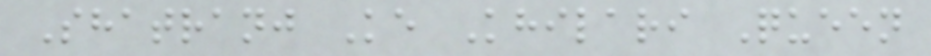Shatranj Ke Khilari Queen
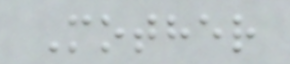Mother
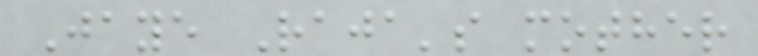Jaye Raja's mother
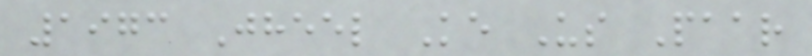1973 Jheel Ke Us Paar
